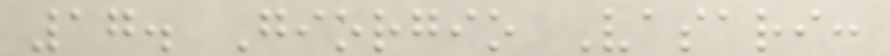17. Giorgio Vasari:
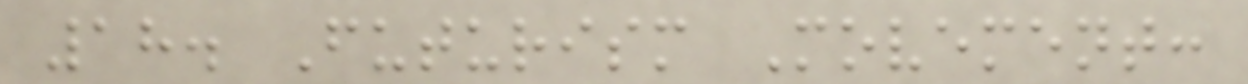18. Futurism Movement:
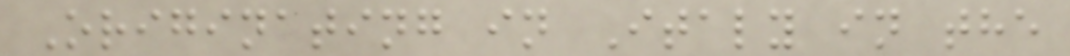Originating in Italy in the
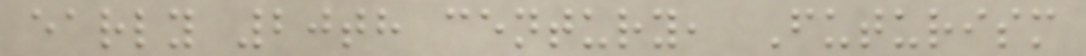early 20th century, Futurism
